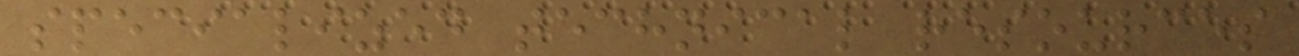specialized technical resources
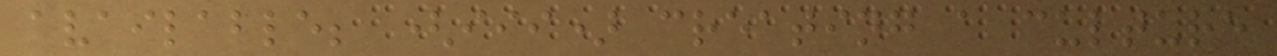available; (iii) creating a culture
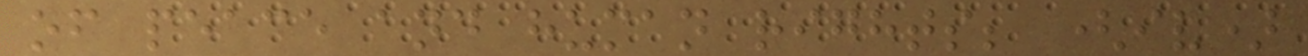of peace and human rights; (iv)
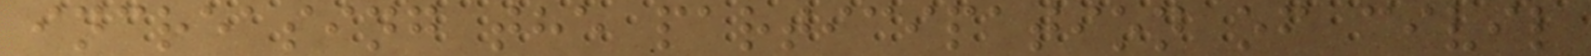increasing the participation of civil
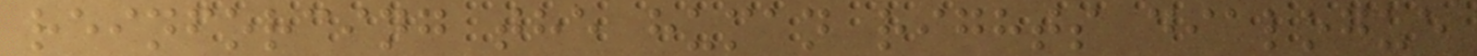reinforcing the human rights dialogue
